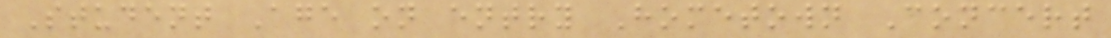Student Age on entry Hometown Concert
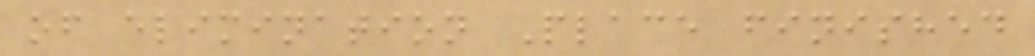of elimination Place finished
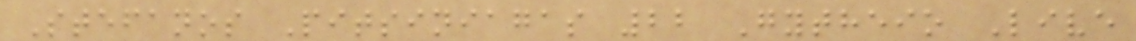Stefanos Pitsiniagas 22 Gytheio Live
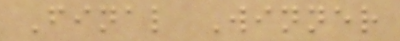Final Winner
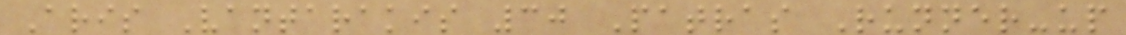Aris Vantarakis 30 Patras Runner-up
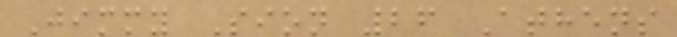Jimmy Sion 26 Athens
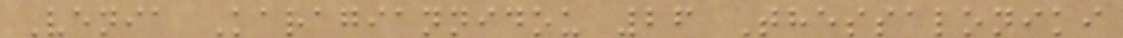Venia Karagiannidou 26 Thessaloniki
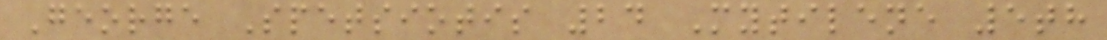George Spetsiotis 24 Mytilene 5th
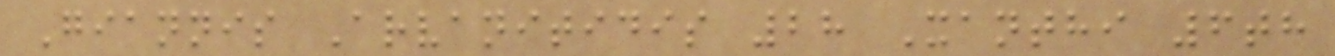Giannis Arvanitidis 28 Xanthi 6th
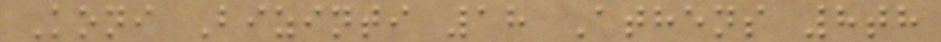Koni Bizinti 18 Athens 8th
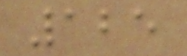125
